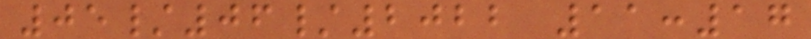05/06/2022 11:17
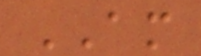AM
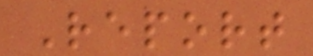Report
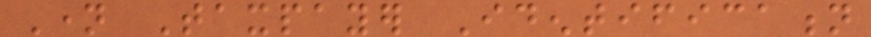Name Taxpayer Identification
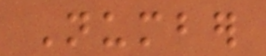Number
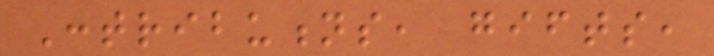Contributions, gifts,
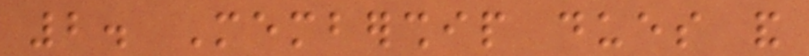2. Membership dues and
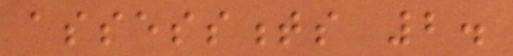assessments 2.
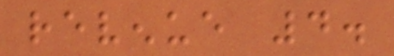revenue 4.
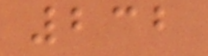232
